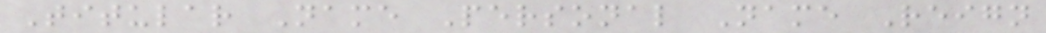Titular Name Personal Name Reign
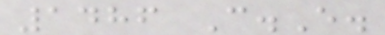1486 C.E.
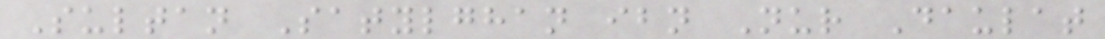Sultan Satylghan ibn Nur Daulat
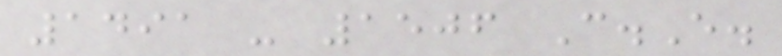1491 - 1506 C.E.
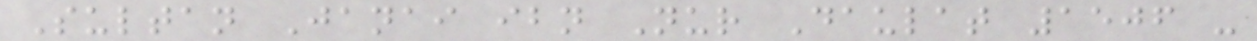Sultan Janai ibn Nur Daulat 1506 -
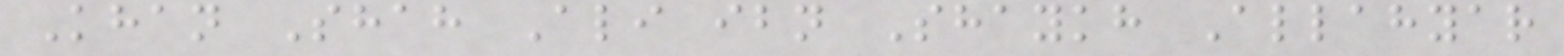Khan Shah Ali ibn Shaykh Allahyar
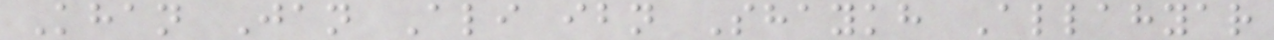Khan Jan Ali ibn Shaykh Allahyar
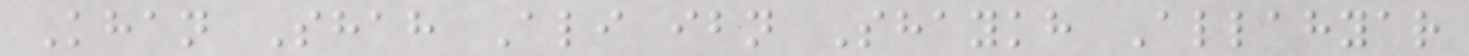Khan Shah Ali ibn Shaykh Allahyar
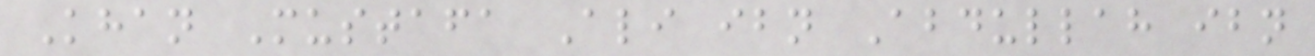Khan Mustafa Ali ibn Abdullah ibn
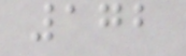172
